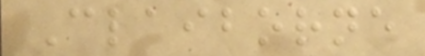Claiborne
